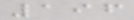196
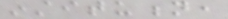institution,
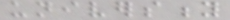university
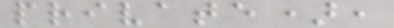private),
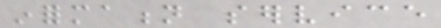information service
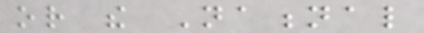or the National
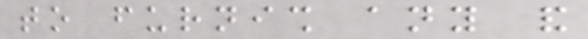to furnish any and
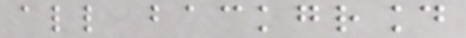all background
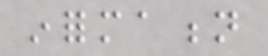information
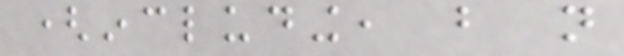(including, but not
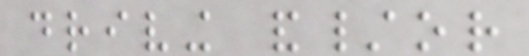driving and/or
